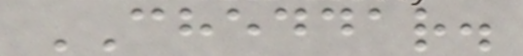CHEDDAR.
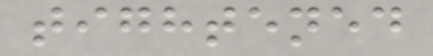tightened
